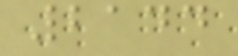2144
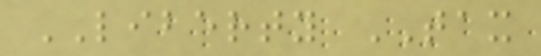LIBERTY TAX
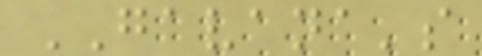GAVANA's
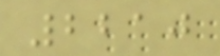2210
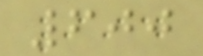600
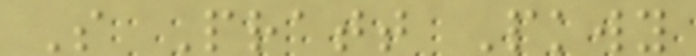S Pratt Pkwy
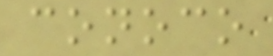conoco
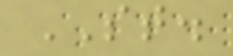ST.
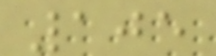105
